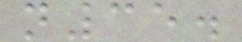n35.
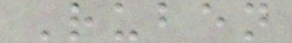Ruben
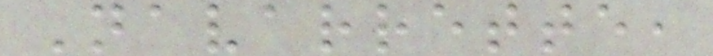Navarrette,
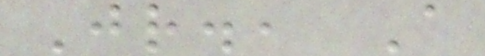Jr., A
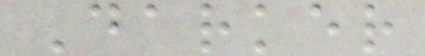Darker
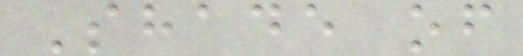Shade of
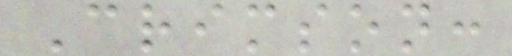Crimson:
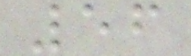56
